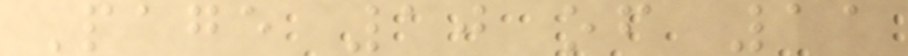Page 10 of 11
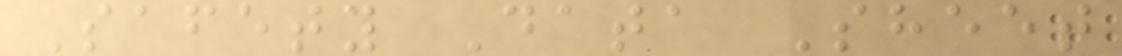Safety Data Sheet
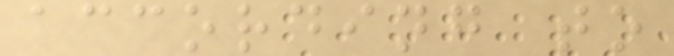according to
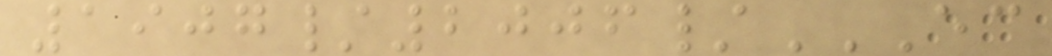1907/2006/EC
